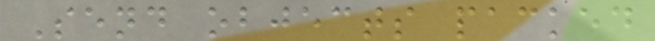Send objects packed
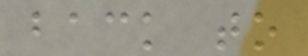back to
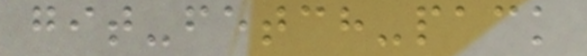git-fetch-pack
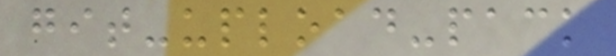git-upload-pack
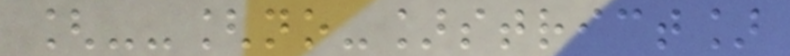[--[no-]strict]
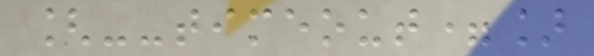[--timeout=]
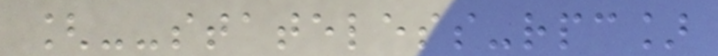[--stateless-rpc]
